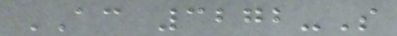AC 3272-S
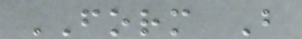FORM B
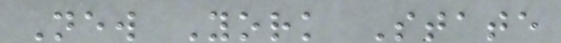New York State
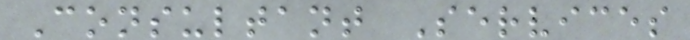Consultant Services
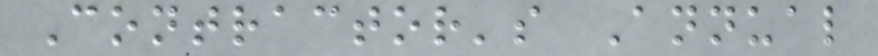Contractor's Annual
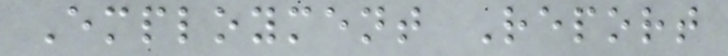Employment Report
